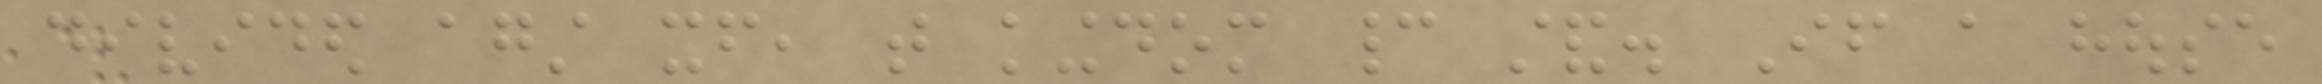divided against itself, that kingdom cannot stand. If a house
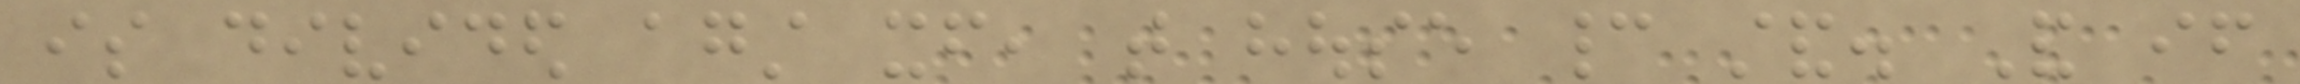is divided against itself, that house cannot stand. And if
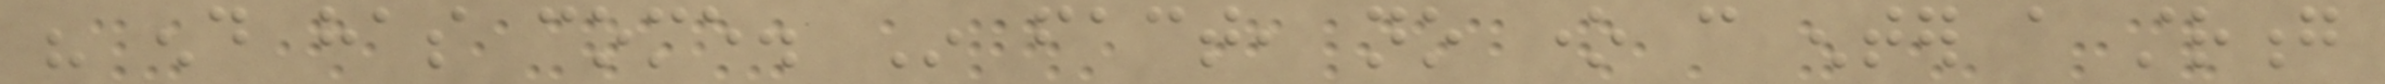his end has come. In fact, no one can enter a strong
